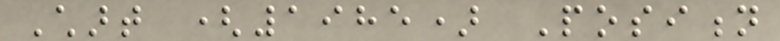Chart (1985) Position
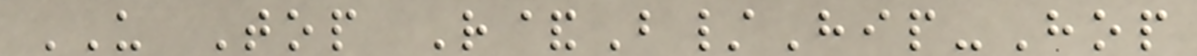US Top R&B/Hip-Hop
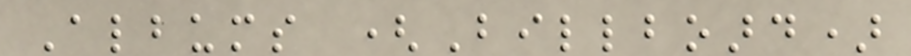Albums (Billboard)
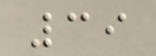39
